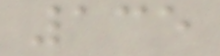135
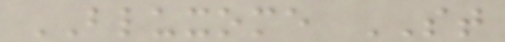BLUXOME ST
